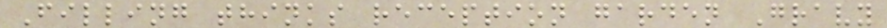Filling thinks reception garden Gravy
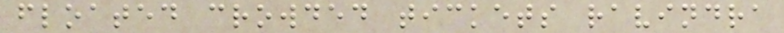floated crowded tickets ravindra
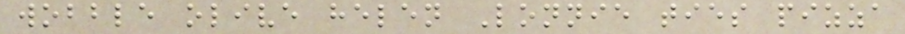wobble olive helen Lonnie ties pizza
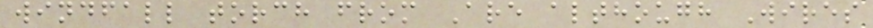windfall torch from Are although Wires
